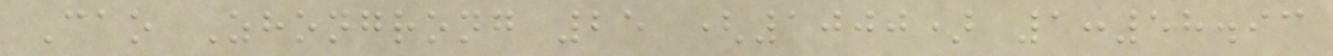Cao Zhongrong 25 (1000) 1:58.93
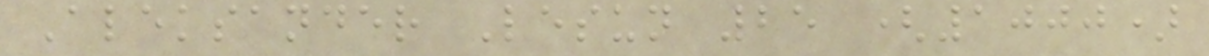Aleksander Lesun 25 (1000)
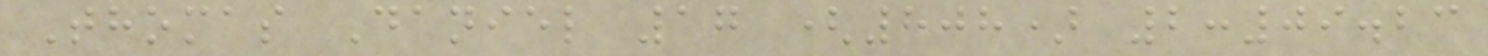Thomas Daniel 17 (808) 2:09.23
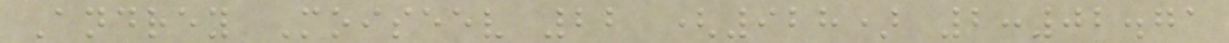Andrey Moiseev 22 (928) 2:02.71
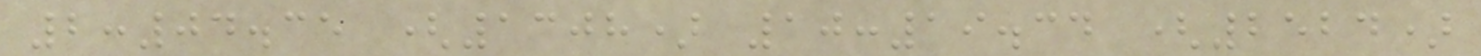2:04.35 (1308) 10:19.34 (2524)
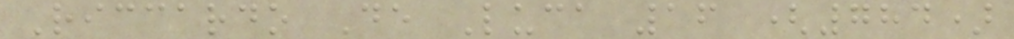Riccardo De Luca 16 (784)
